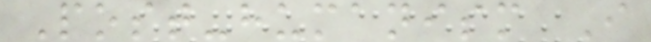Post-humanism I
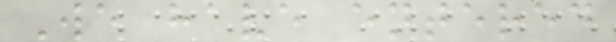We have entered
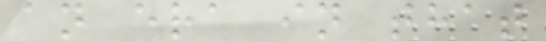an era in that
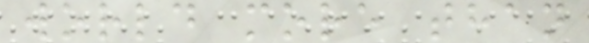world more than
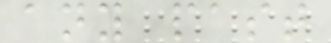any past
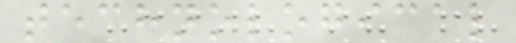technological
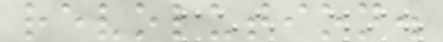revolution.
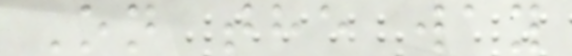On the way
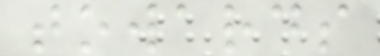towards
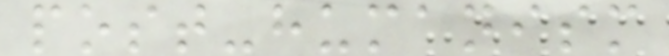post-humanism
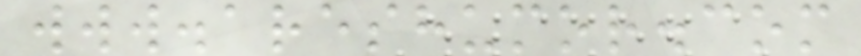www.areshumor.com
